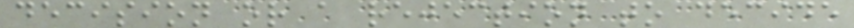decision or a rejection to decide
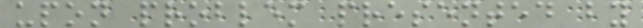upon problem presented by
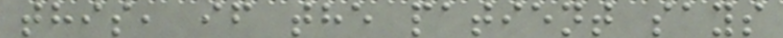this, if the patient says
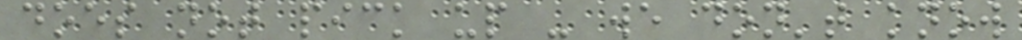does not pick up - we don't know
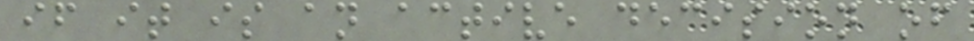if it is an active decision of
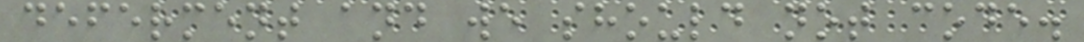deferment and we should not code.
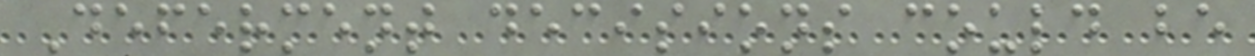Deferment decisions could be
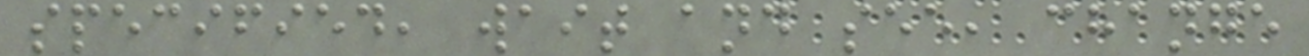specified, wait and see, change
